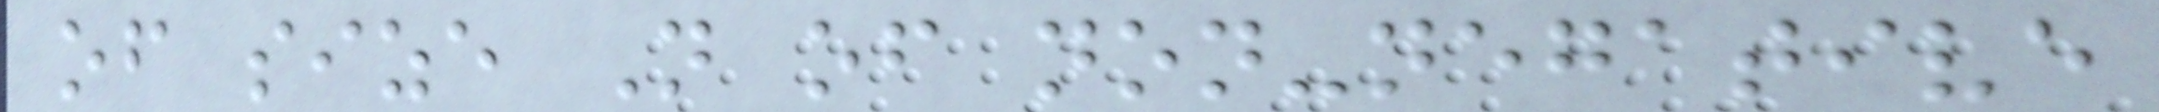of size N of non-negative
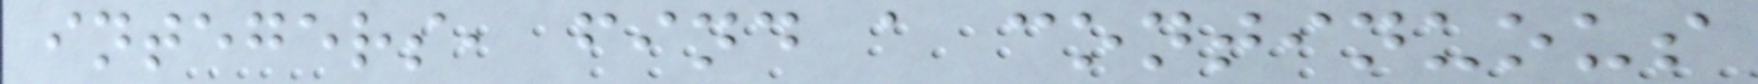integers, find a continuous
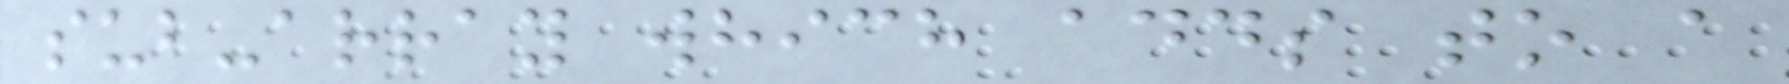sub-array which adds to a
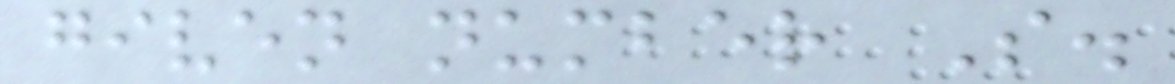given number S.
